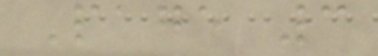Page 3
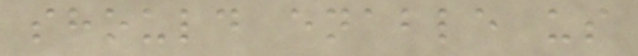should enable us
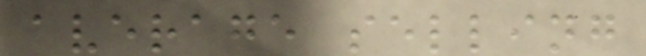average selling
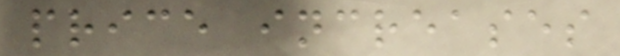price increases
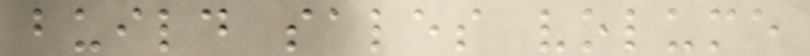build sales volume
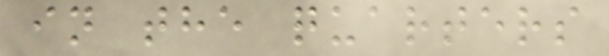in the quarters
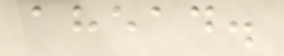ahead.
